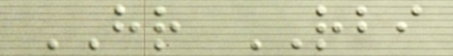HR RBI
